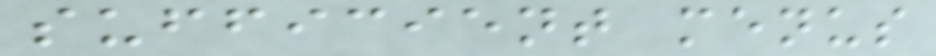sufficient menus
